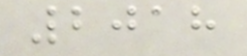2018
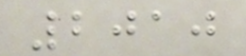2010
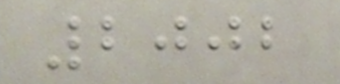2002
